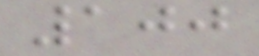100
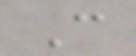C
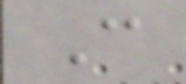C
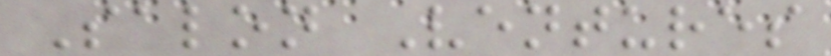Salon Ventures
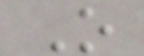O
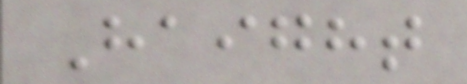Haight
